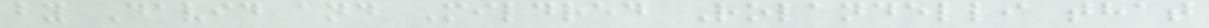by David and Mildred Rolandelli that
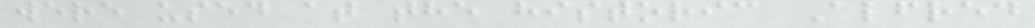were used at the historic Alfred
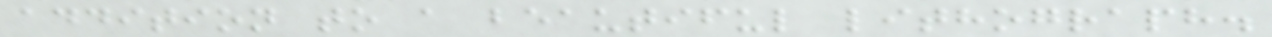addition to a beautiful lithograph.
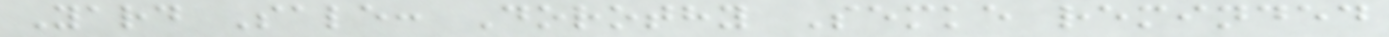Yard Sale: Dorothy Semke reminded
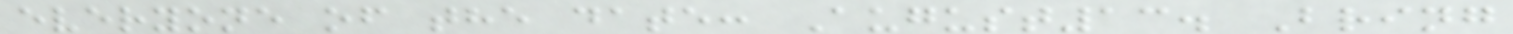everyone of the date: August13. Bring
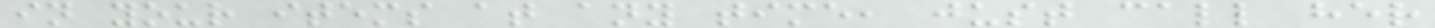in your items at any time, just call her
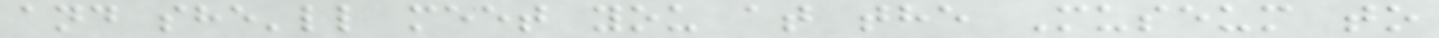and she'll meet you at the Museum to
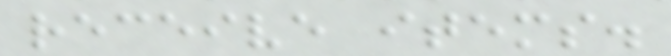receive items.
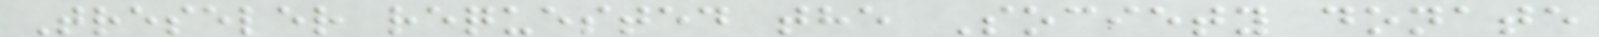Treseler requested the Society donate
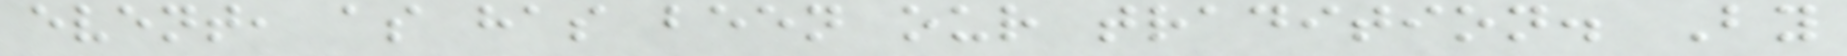event, as has been our tradition. By
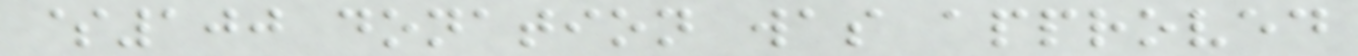$100 donation was approved
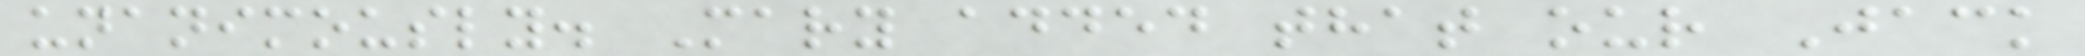unanimously. Mary added that our Jack
